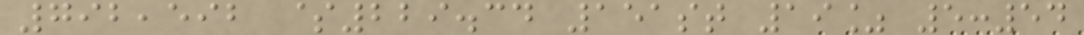792,592 $229.34 151st 19% 5:54
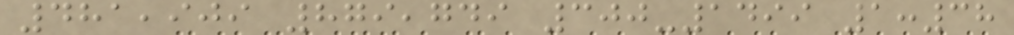481,909 879,749 300-1499 1:38
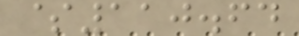$110.64
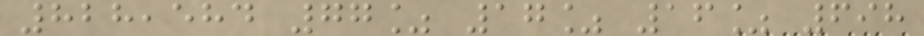828,584 77% 17% 16% 698
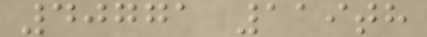40771 119th
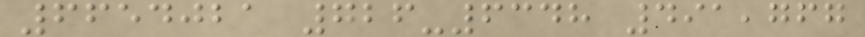6654021 726-6348 491,767
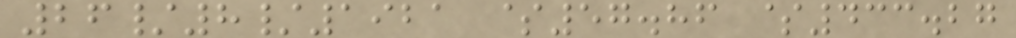26/8/1921 $57.86 $433.27
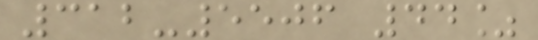312-5506 44%
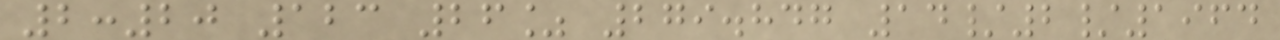2:20 123 26% 279.847 14/2/1964
